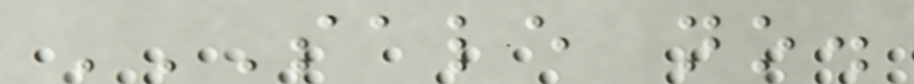SALE NO.
